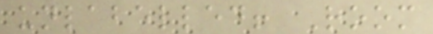unlabelled! Room
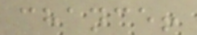chance!
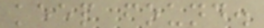keep found.
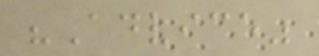"Advice"
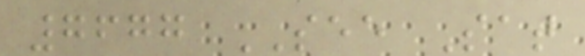7677 SEE Sat
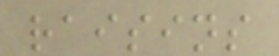raisins
